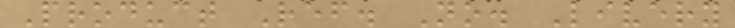Product Ref. No. Livery
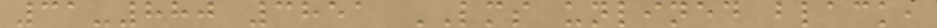31-880 3851 LMS unlined black,
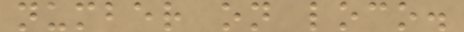number on loco.
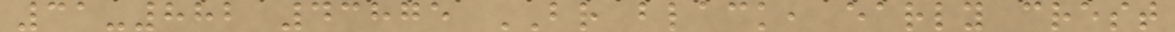31-882 43875 BR black, early crest
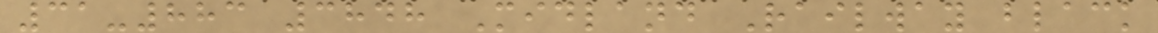31-883 3848 Midland Railway black
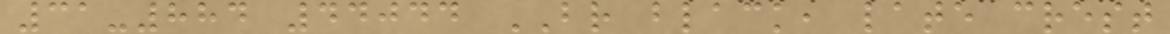31-884 44044 BR black, late crest
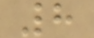8
